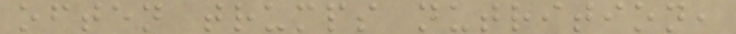often trumps nutrition,
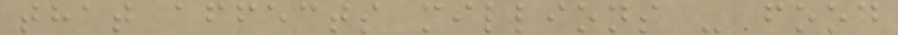that affects millions - food
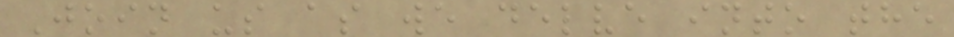Join us as we delve into the
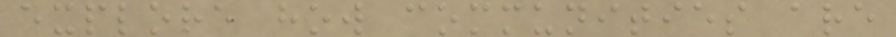explore how communities are
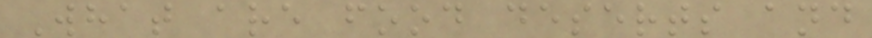What are food deserts and
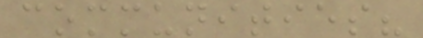communities?
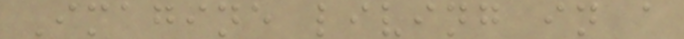Imagine living in a
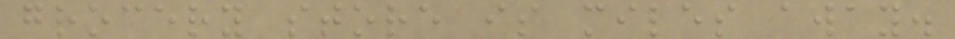grocery store is miles away.
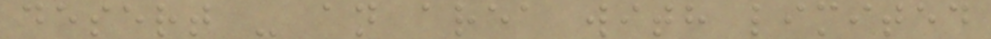desert - an area with limited
